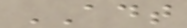ADT
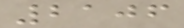2106
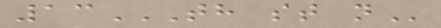13TH ST N
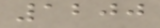1200
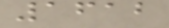1612
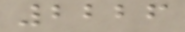2226
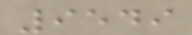9549
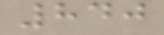840
